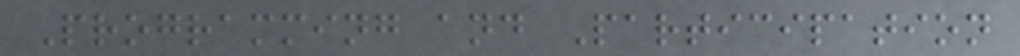Programming and Participation
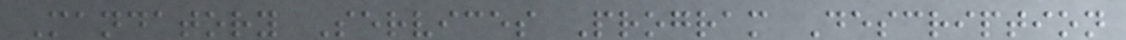Mandatory Services Program Description
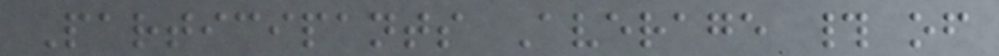Participants Average # of
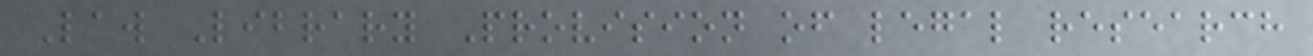Law Library Provision of legal research
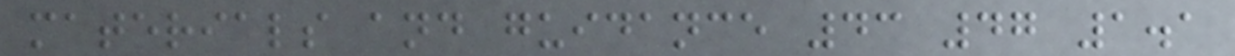materials and guidance 43 47 1.1
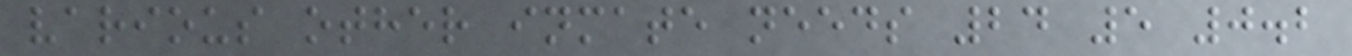various other inmate needs 24 5 0.2
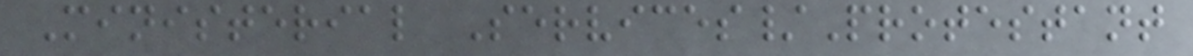Ministerial Services/Protestant
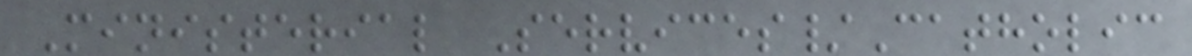Ministerial Services/Catholic
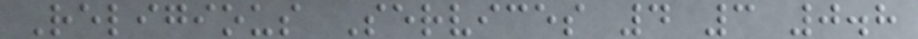Religious Services 4 3 0.8
